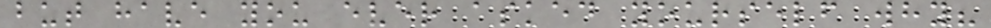but have you ever asked yourself why?
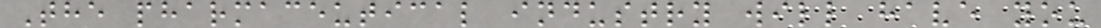The pharmaceutical industry will have you
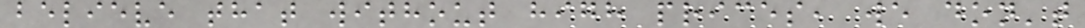believe that without high prices, we don't
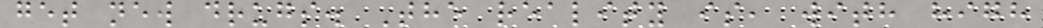get new drugs. The reality is, with high
